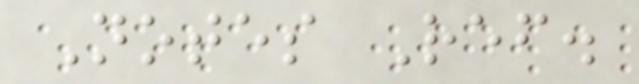Notes Ref.
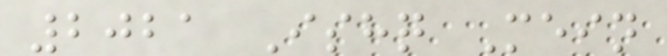2021 Ishq Mein
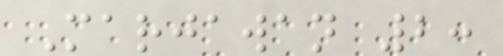Marjawan 2:
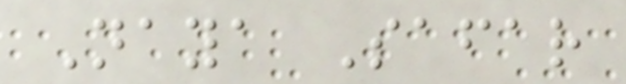Naya Safar
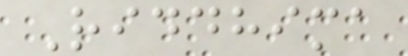Riddhima
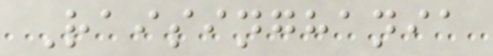Raisinghania
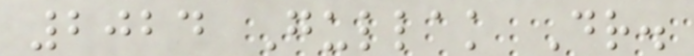2024 Gullak Dr.
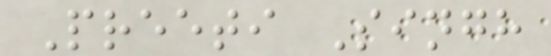Preeti Singh
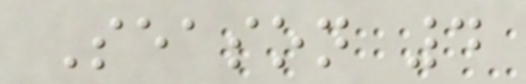Season 4
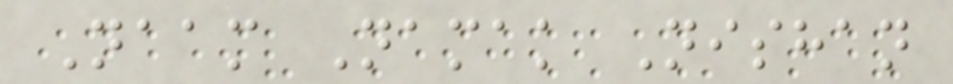Naam Namak Nishan
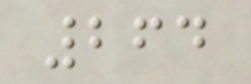264
